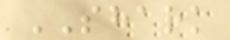SHARK
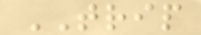TRIP
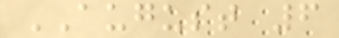AUGUST 6
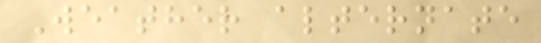Weather alternate
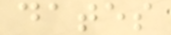dates
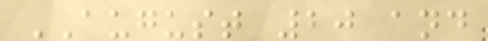AUGUST 20 and
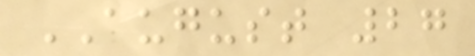AUGUST 27
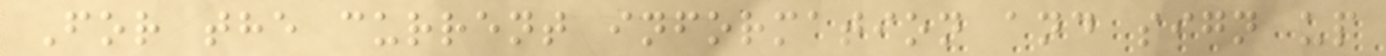For the current information and sign up
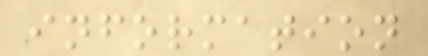information
